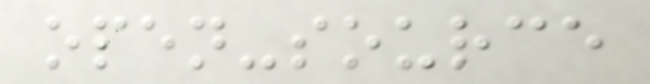open-source
